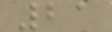21
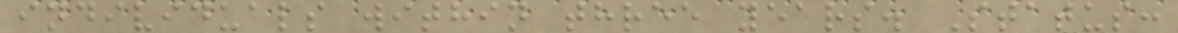individuals within three years. Status:
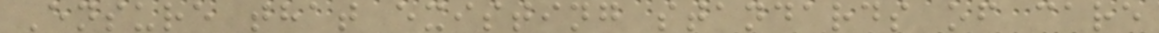Ensure that existing standards of care
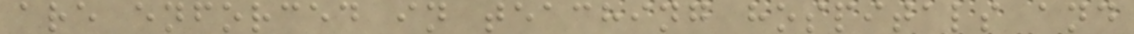are enforced in teaching hospitals and
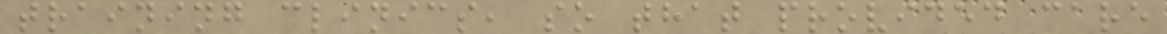training clinics, so that provided care
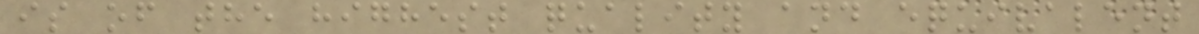is of the highest quality and equivalent
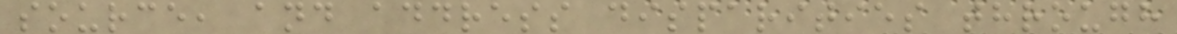source, and address disparities through
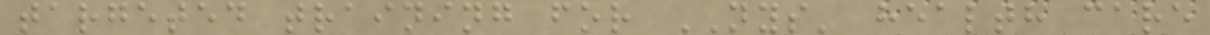targeted training for NYS' health care
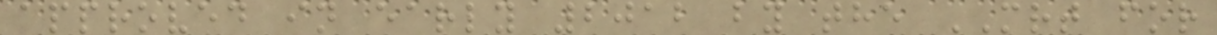approved in early 2012 by the MRT for
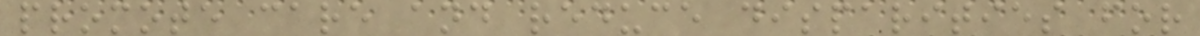promote care and reduce disparities for
